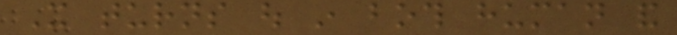It turns out in both human and
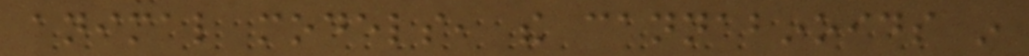animal models, the cannabinoids in
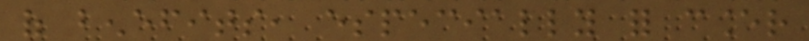of benefits, especially for cancer
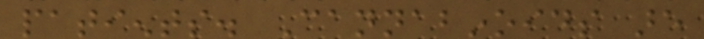patients. Cannabinoids are
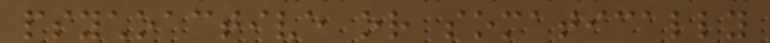psychoactive or somatically
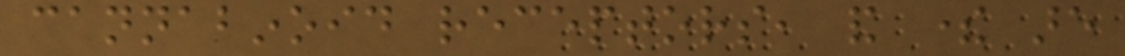cannabinoid receptors, and there are
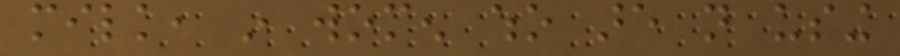milk, in women who are not using
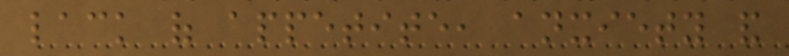lack of appetite, anxiety and
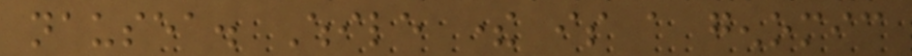nausea. While there is a genomic
